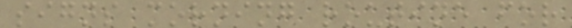signs morning routine for
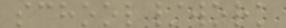school/work
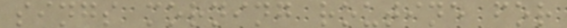sings morning routine for
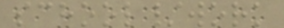school/work
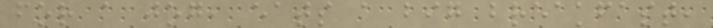for a jog, eats a big breakfast,
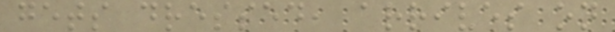gets dressed, arrives on
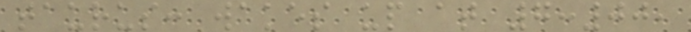taurus: wakes up at 7:00,
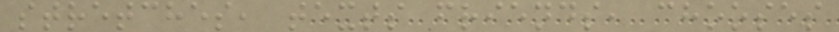stretches, texts friends, chooses
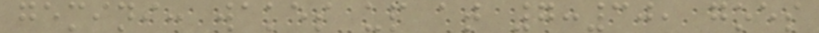gemini: wakes up at 7:30, goes
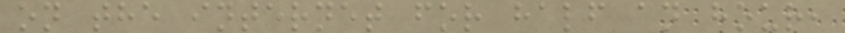on the internet for half an hour,
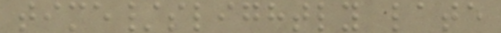time/slightly late
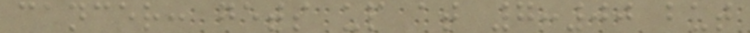cancer: gets up at 7:00 but
